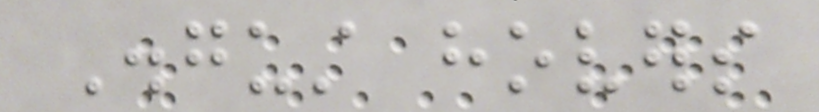Disgust hovers
